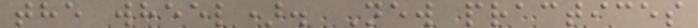the wheel). New practices
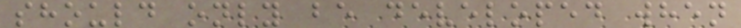should only be developed when
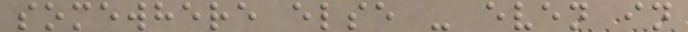somewhere else - even in
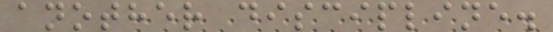another discipline.
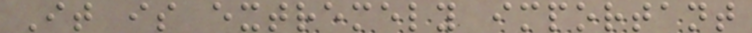It is extremely important
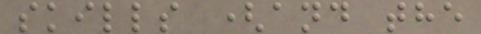skills (and the
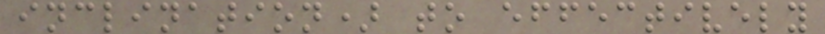inclination) to effectively
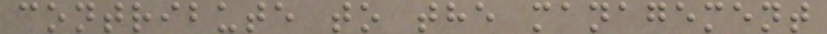contribute to the management
